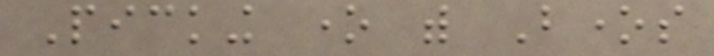Picking one with Bones
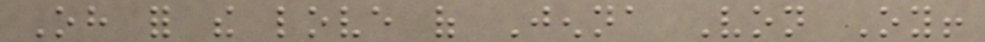Oh for the love of Jenna Von Oy!
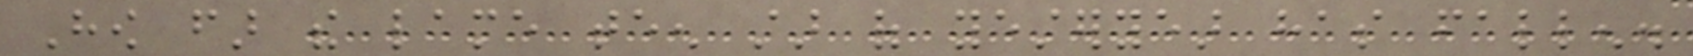How far the lame teen star of yesteryear has fallen.
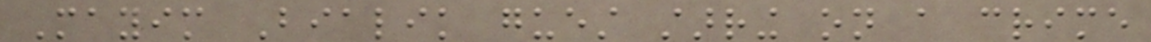Mayim Bialik guest starring on a crime
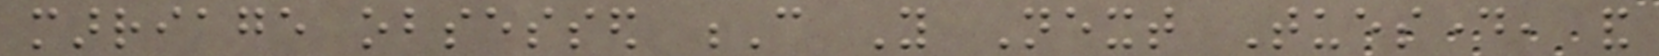marriage obsessed C You Next Tuesday, and
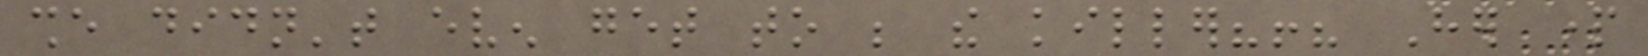she didn't even get to be the killer?!? Her part
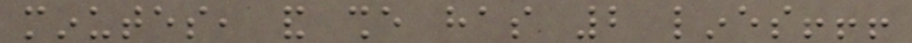minutes, and she has 2 lines!!!
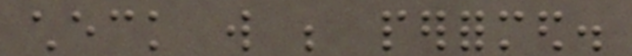check will be performed.
